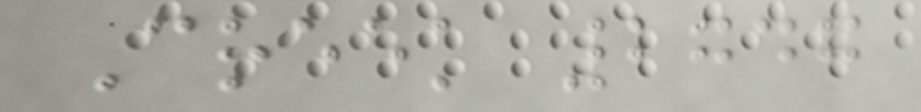Creek 2747
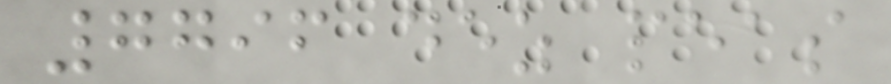7796 dez peas
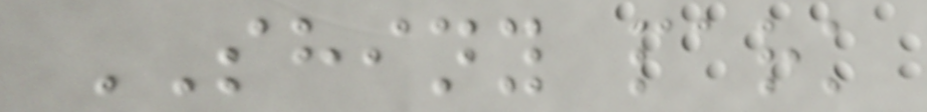SHINY park
